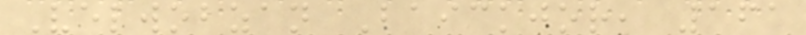Velwobzan Baickjor, 161
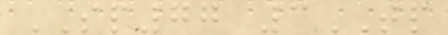SP77 3TP
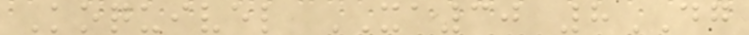Koquivel XA30 8DG
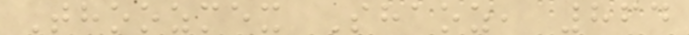Thoozmex Shaoz, 864
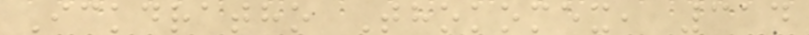Ickdratho Thokomex, 314
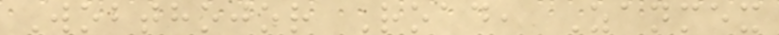Wobthojor Road, Zanmex
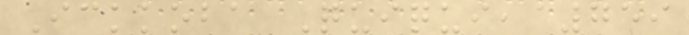Ickkoba Quiqui, 759
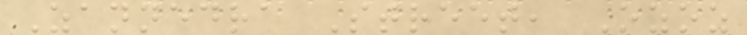Zannedra Street, Ozoz
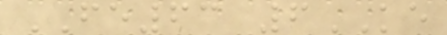FE63 6KE
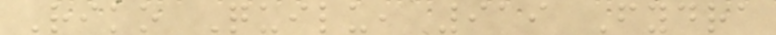Riko Quilu, 919 Fydra
